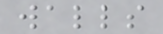walls
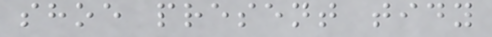shoe present tidy
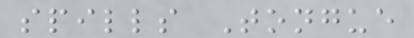spills Tongue
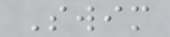Swim
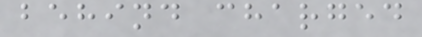behind charged
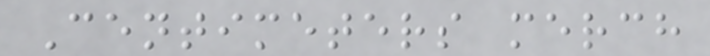Centimeters merch
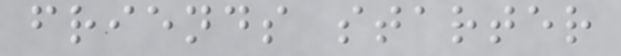friends starter
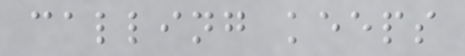calling keeps
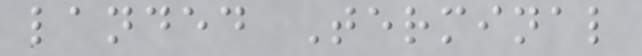landed Terminal
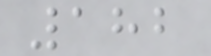182
